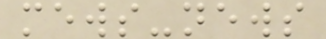mews-news
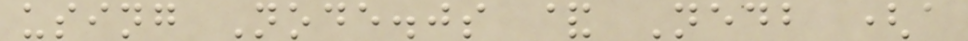using Node.js & Nedb (a
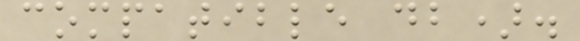compatible db).
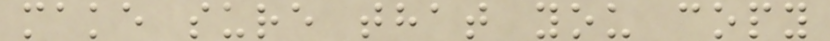make sure that you copy
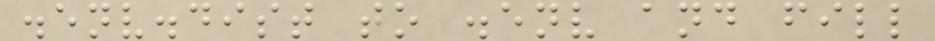.env.dist to .env and fill
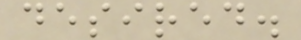desired.
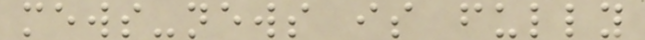mews-news is fully
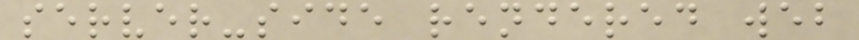server-side rendered web
